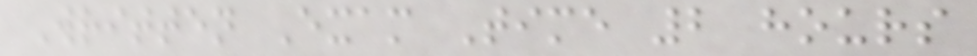Written Exam Time 2 hours
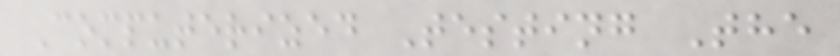Computerized Testing The
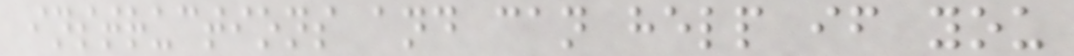instructions and can help if you
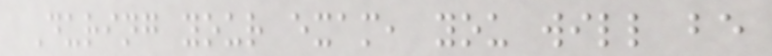During your exam, you will be
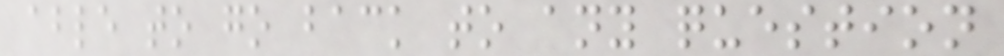able to go back to any question
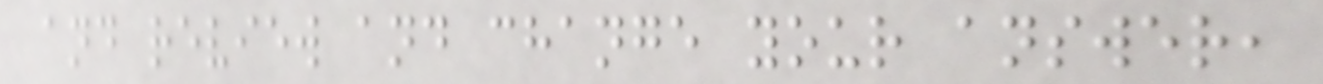and review and change your answer,
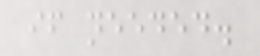if needed.
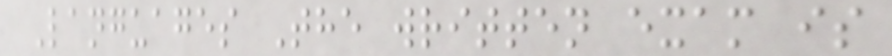Languages The written exam is
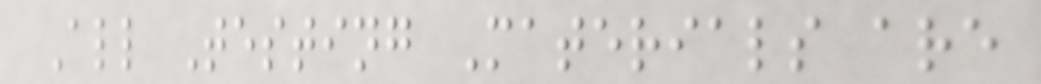All Testing Materials are
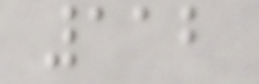112
